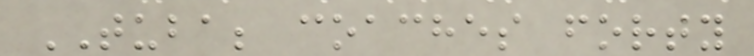TUBA; coaches forty
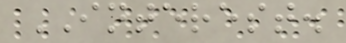INTEREST.
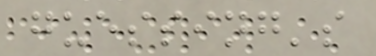guessing's
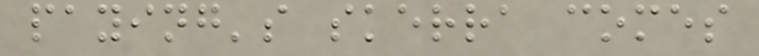paying's skerra comes
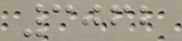3062
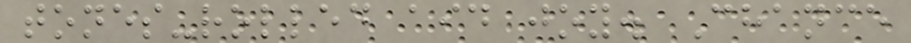tones-rolled aid joy. Chance
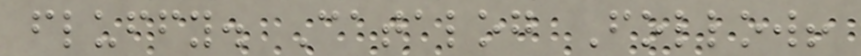fluffy. Catalog Follow!
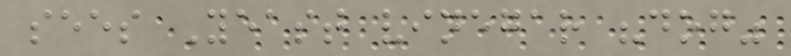sees Yeast vinegar "dog"
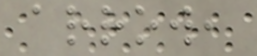arrow,
